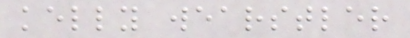kelly wearstler
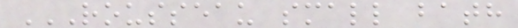ROUSSEAU SMALL BATH
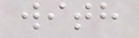with
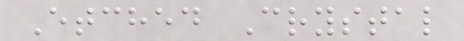Etched Crystal
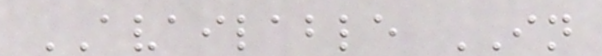AVAILABLE IN
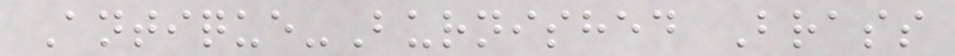Antique-Burnished Brass
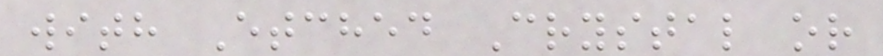with Etched Crystal or
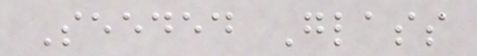Seeded Glass
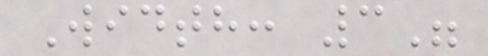Width: 3"
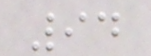94
